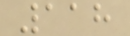118
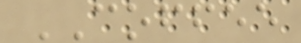COFFEE
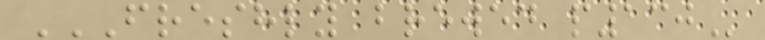FRESHLY BREWED P130
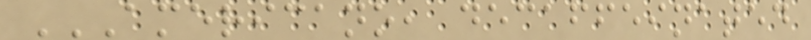AMERICANO, DECAFFEINATED
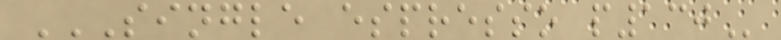SINGLE ESPRESSO P130
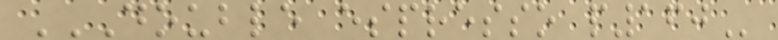DOUBLE ESPRESSO P160
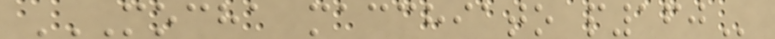MOCHA MACCHIATO P160
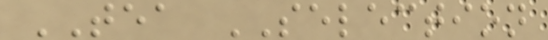TEA SELECTION
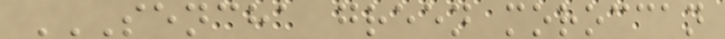SENCHA GREEN MOROCCAN
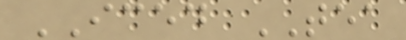ICED TEA
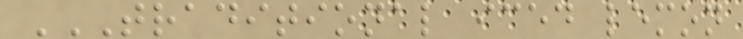TRADITIONAL ICED LEMON
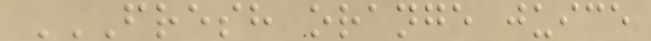FRESH ORANGE JUICE
